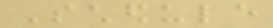Schedule
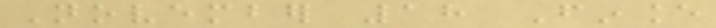November 18 Finance
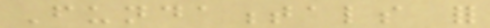Fundamentals for
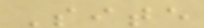Site
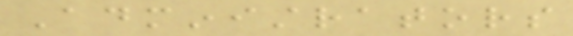Administrators
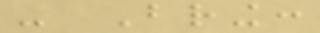- Bring:
